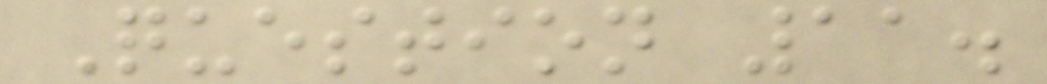Question 11.
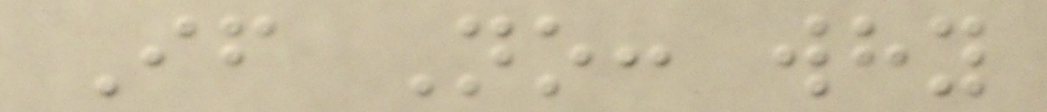If No: why
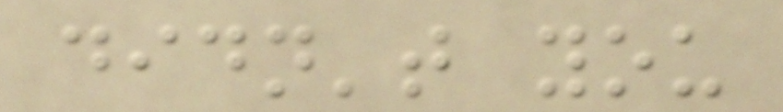didn't you
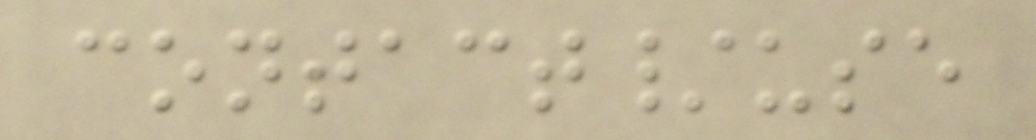contact/use
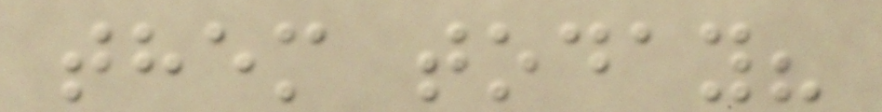them today?
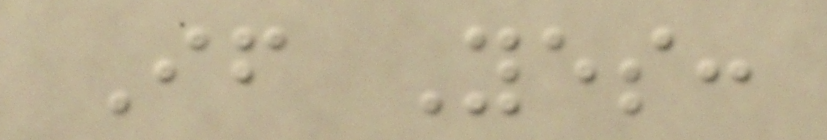If Yes:
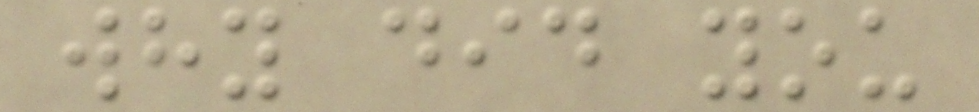why did you
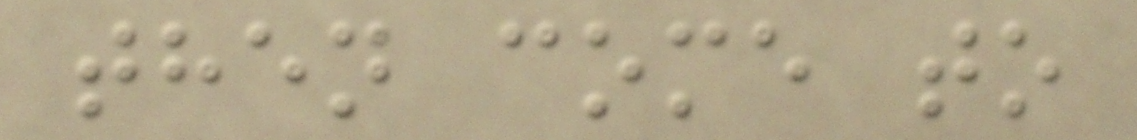then come to
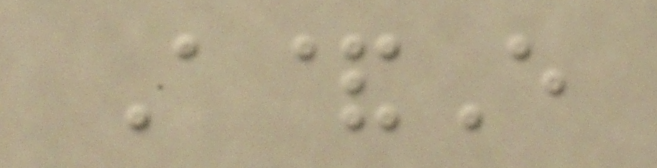A&E
